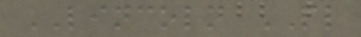LINCOLN PL
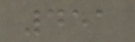451
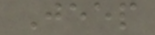Jeep
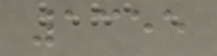1355
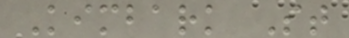Kimbark St
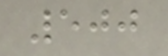500
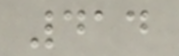414
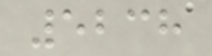5238
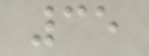35
